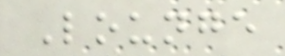Lounge
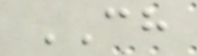CH
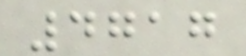4717
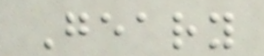Geary
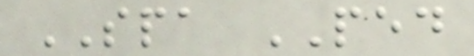SPA PED
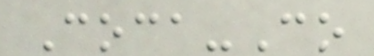Coca-Co
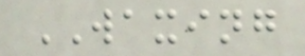WAXING
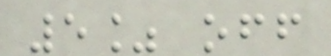5% off
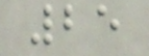25
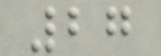27
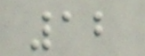12
